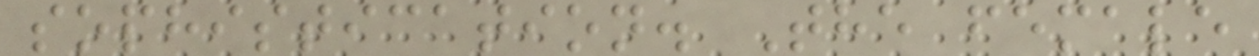sophistication. The female
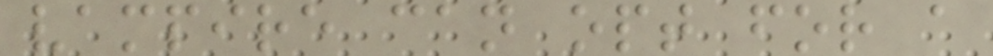vampire can opt for a
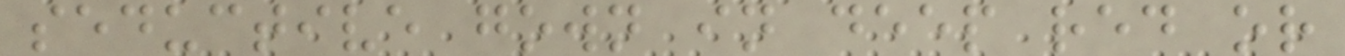seductive gown in deep red or
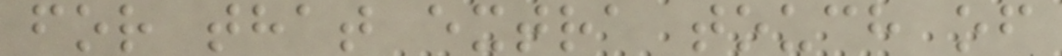for that extra touch of
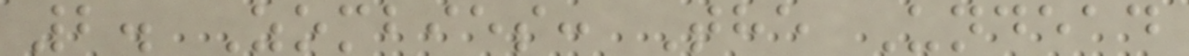2. Zombies: The Undead
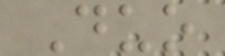Duo
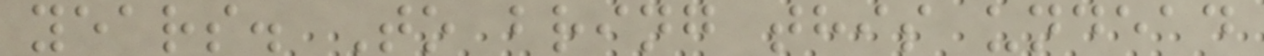years. To bring this undead
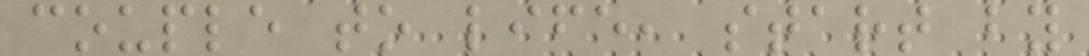couple to life, start by
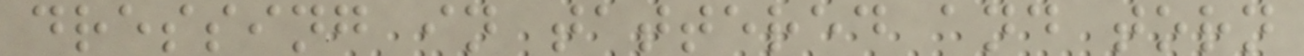dressing in tattered and torn
